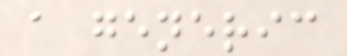a generic
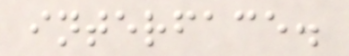interface.
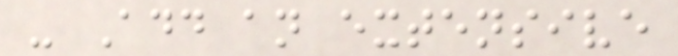- Add an extensive
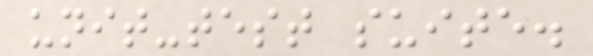unit-test suite.
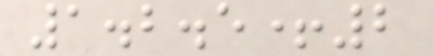1.2.5+2
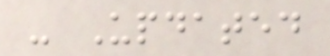- Updated
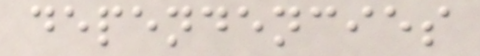dependencies
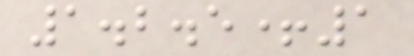1.2.5+1
